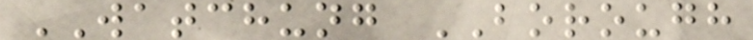WATCHUNG BOROUGH
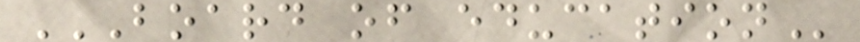BOARD OF EDUCATION
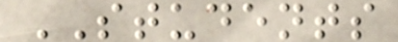STUDENTS
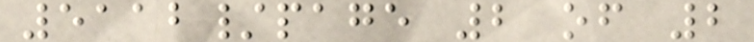5112/page 2 of 2
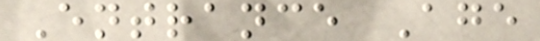Entrance Age
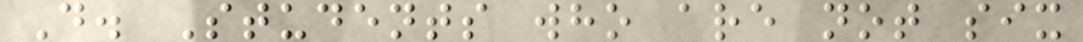D. Students who are not six
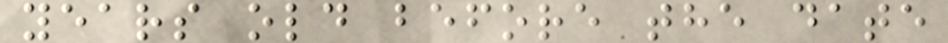years old before the date
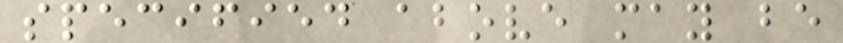specified above may be
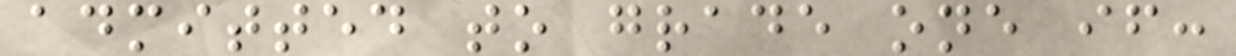admitted to grade one if:
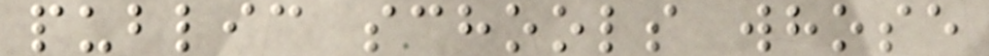public schools whose
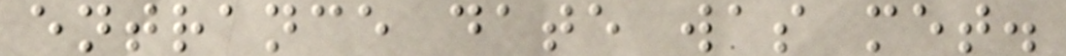entrance date was met.
